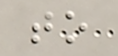to
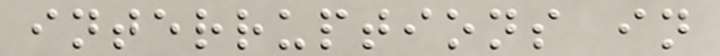interruptions in
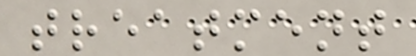treatment
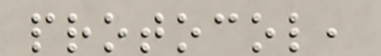protocol,
